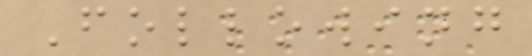Following
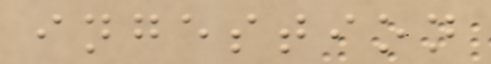ingestion
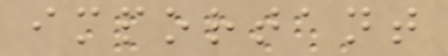important
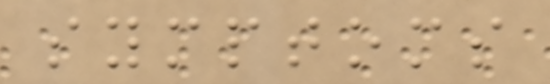symptoms
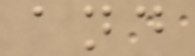and
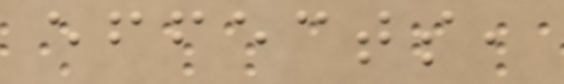effects,
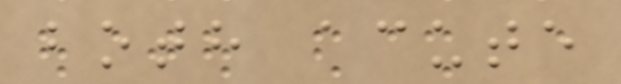both acute
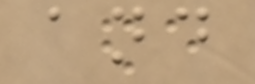and
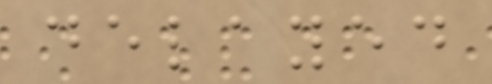delayed
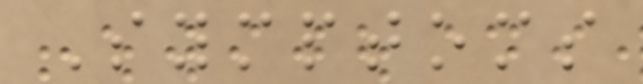Symptoms
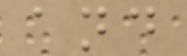and
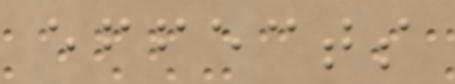effects
